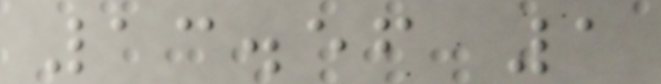13.56 1
